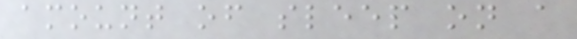amount of sleep on a
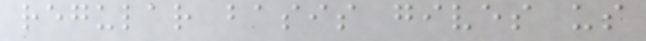regular basis gives us
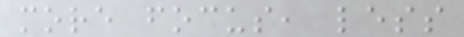more focus, less
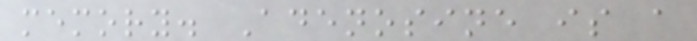memory. Adenosine is a
